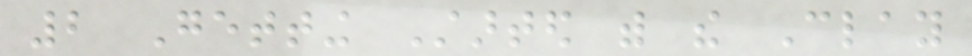2 Getting Started with the Clay
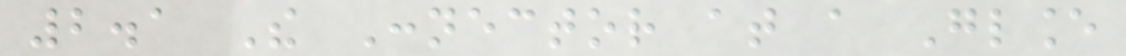2.1 The Connector at a Glance
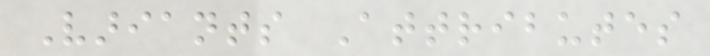Variants Attributes
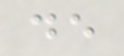de
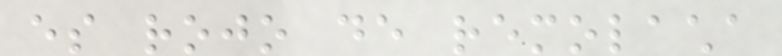es rojo de remolacha
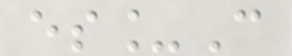es_C
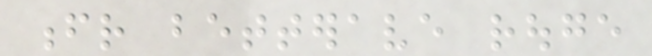fr betterave rouge
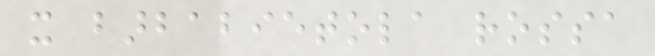it barbabietola rossa
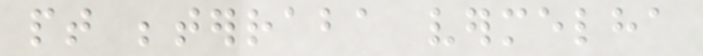pt beterraba vermelha
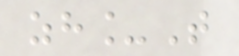zh_T
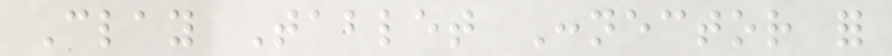Clay Tablet Connector for
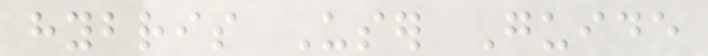hybris User Guide
